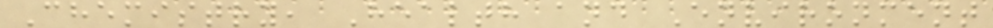Chemistry, Health and Environment
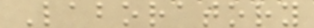Laboratory
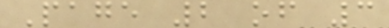Page 2 of 3
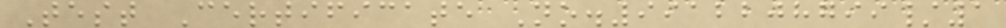Test Certificate No.9912208799/1
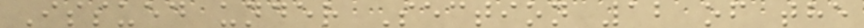Issued under Section 12 of the
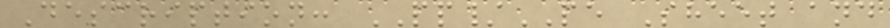Description: PP/PE Sheet and
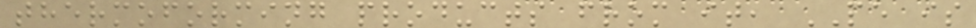thermoforming products from it, PE is
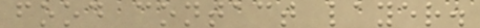food contact layer.
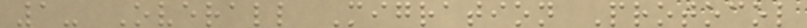1- Overall Migration Protocol
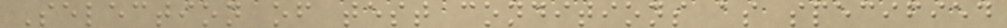Selection of test conditions as specified
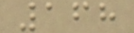168
